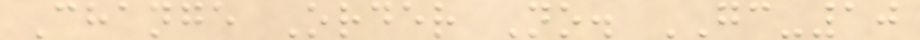Change Order No. GC-10
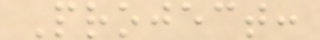Project:
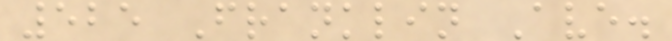525 Franklin Ave.
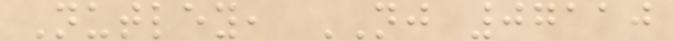Nutley, NJ 07110
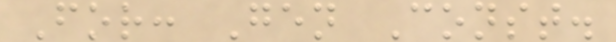For: Gen Const.
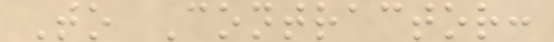To Contractor:
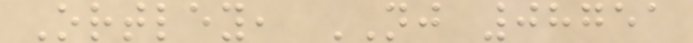Ortley, NJ 08751
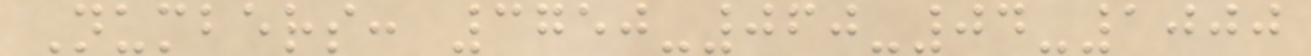Numbers: 3750-060-04-1000
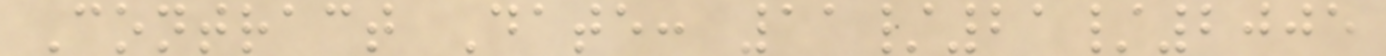Contract Date: 11/21/2005
